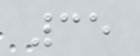35
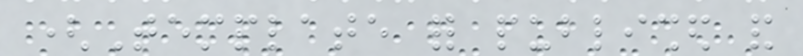(Template for published and
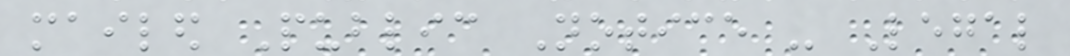mailed Public Notice - Legal
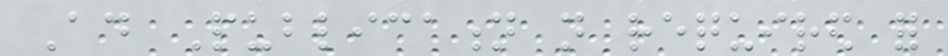Ad Publication not required for
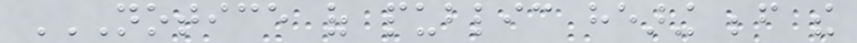NOTICE OF PUBLIC HEARING BEFORE THE
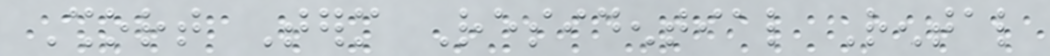Short Term Residential Rental
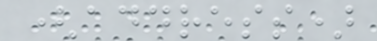(address)
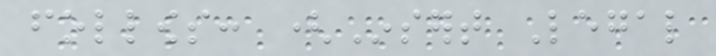follows: (Insert Legal
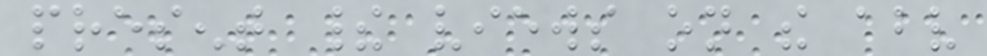present their views on the above
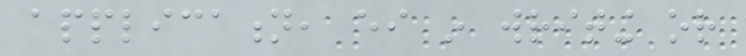application, either in writing or
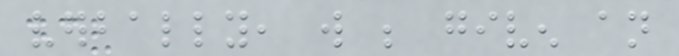verbally, will be given an
